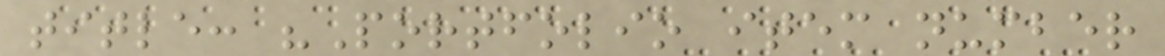title: "Portfolio item number
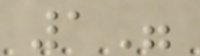1"
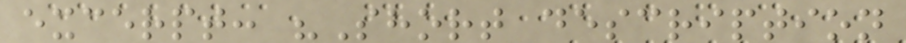excerpt: "Short description
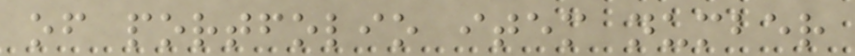of portfolio item number
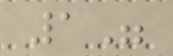1"
